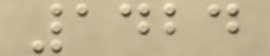1424
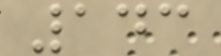143
